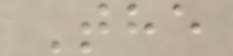The
